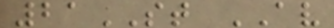21ST AV
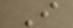I
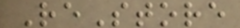ReStore
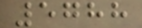5788
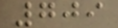709
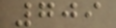709
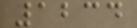1234
